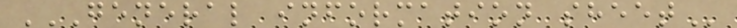GENERAL INFORMATION SHEET
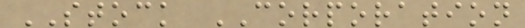STOCK CORPORATION
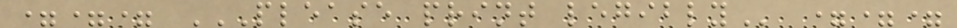=== PLEASE PRINT LEGIBLY ===
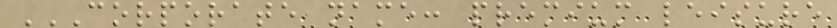CORPORATE NAME: PREMIUM LEISURE
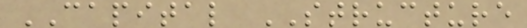CAPITAL STRUCTURE
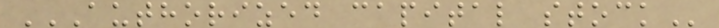AUTHORIZED CAPITAL STOCK
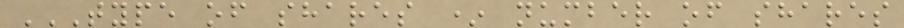TYPE OF SHARES * NUMBER OF SHARES
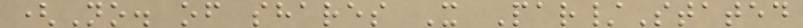(No. of shares X Par/Stated
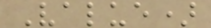Value)
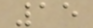15
